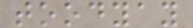toodyay
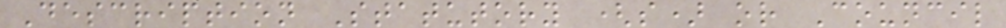Description Statutory (s) or Council
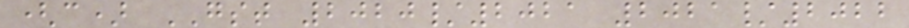(c) GST 2020/2021 2021/2022
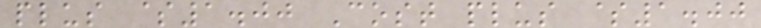plus $1.00 Cost plus $1.00
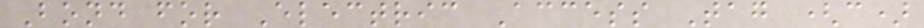Bond for Electric Access Tag (c)
